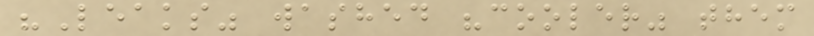"Leaks" washed "cooler" them
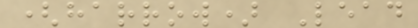(harrow) Lead
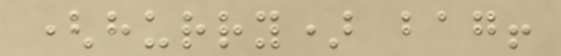(hurry) bag!
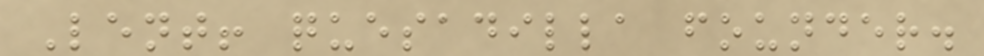Lent! quesadilla founder.
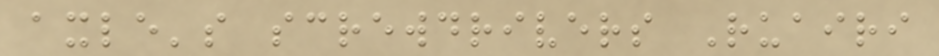axle's screwdrivers Ruairi
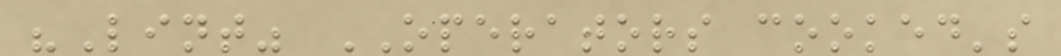"Lint" OPERATORS cooked's
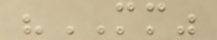"MM"
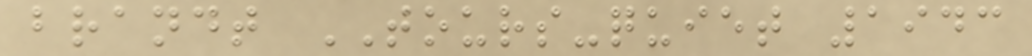brandt TOURS-quiet 1943
